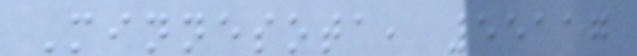Minnesota, 55117
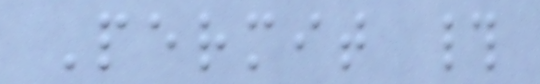Permit #
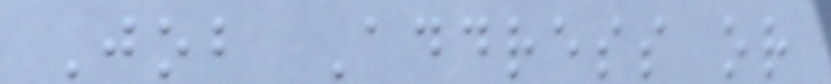Job Address or
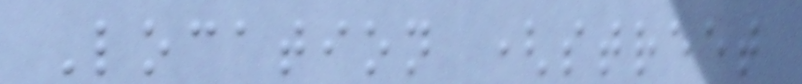Location (street
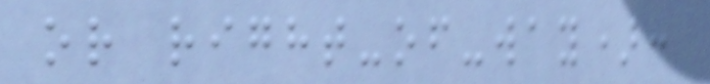or right-of-way):
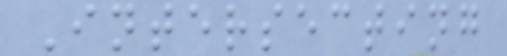Intersecting
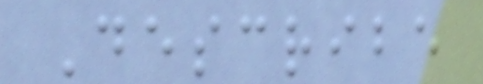Describe
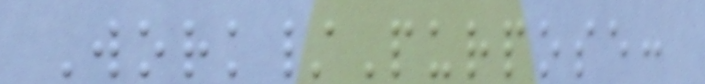Work/Purpose:
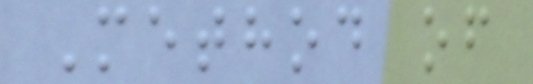Method of
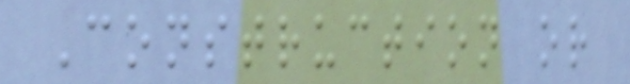Construction or
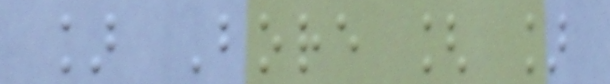] Bore [ ]
